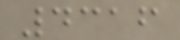4316
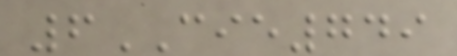6CIE749
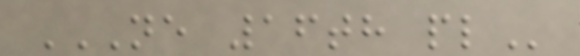NE 16TH PL
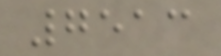7513
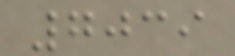7039
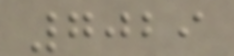7029
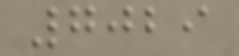7029
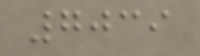7039
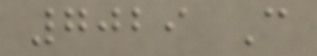7029 C
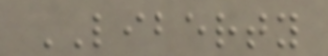LIBERTY
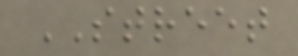STREET
